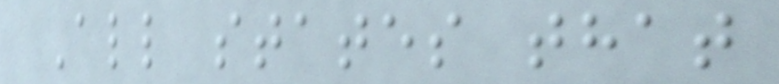All states that
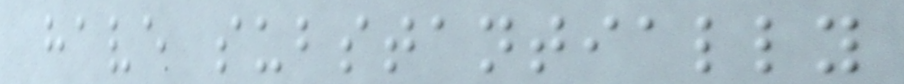have substantially
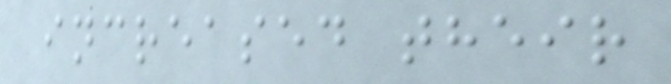increased their
